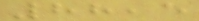88,5
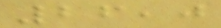26,0
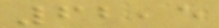62,5
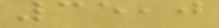35,0
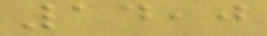14,0
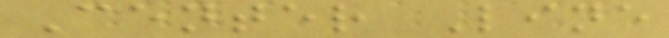Center Line
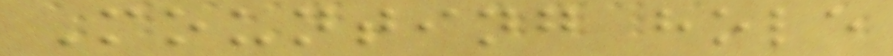Mounting hole
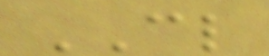CL
